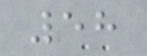58
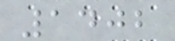1402
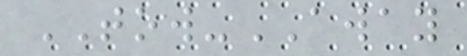TOW-AWAY
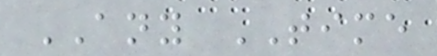ANY TIME
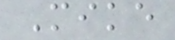Mike
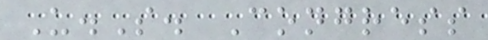U.S. Congress
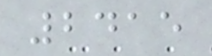2415
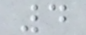4
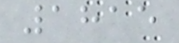1815
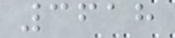3618
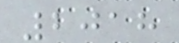2018
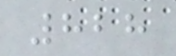828
